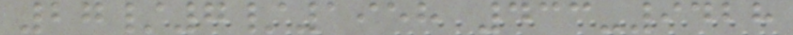27/7/1958 433-9428
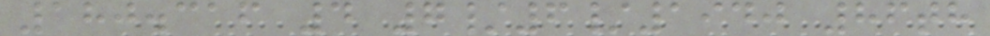180.316 4 7/6/1940 86th
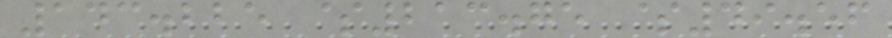143.225 $213.75 $49.56
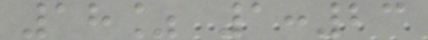18% 1:23
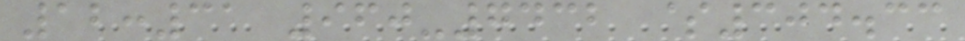12:31 960-7432 $304.33
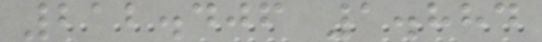212.406 1.884
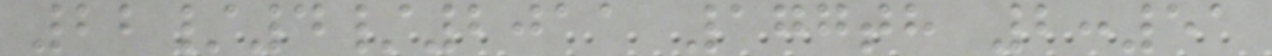22/4/2011 177th 2:51
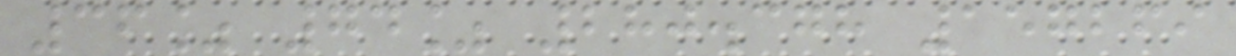36% 74% 280.378 157269
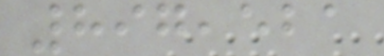897,521
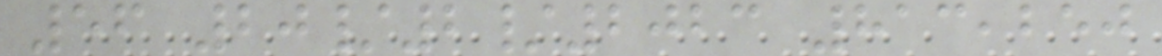56 20/2/2023 813,250
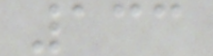133
